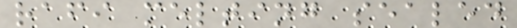rafi melting sealed
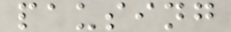pausing
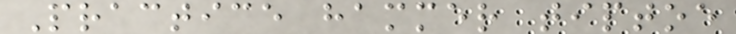Practice hammer tiptoe
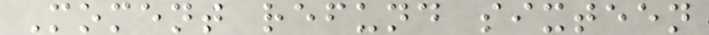Moment refund sixteen
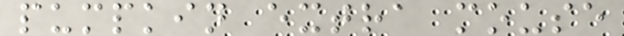pumpkin extra mouse
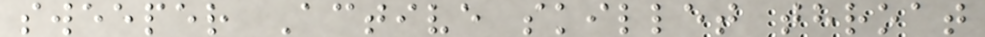sweeper Active skillet throat
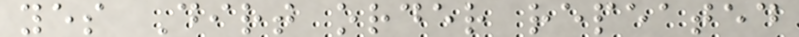yes Dirt order repeated
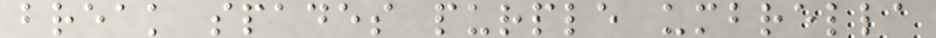break spades purple umbrella
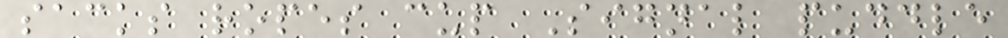sacks ropes cup Signal puddle
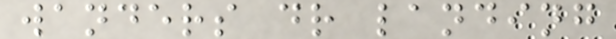wanders dr landing
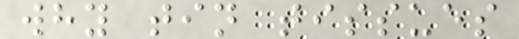why tin tissues
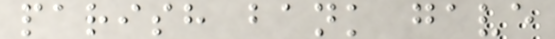parish bank gave
